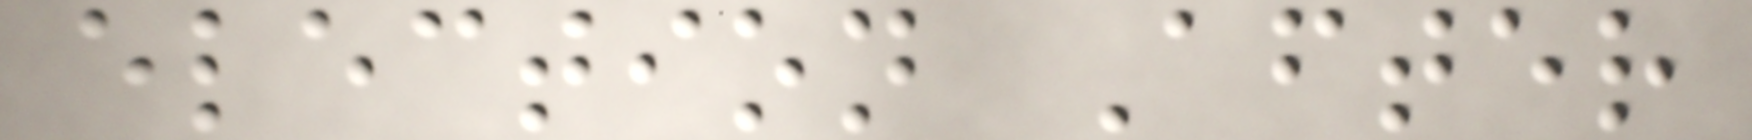election After
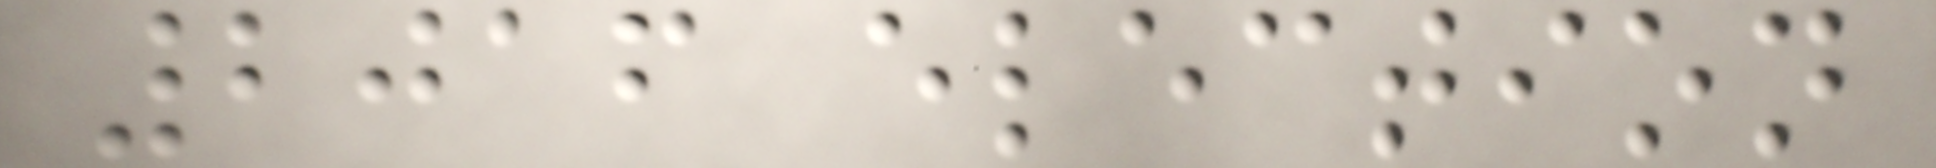2016 election
